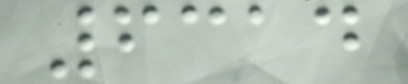6314
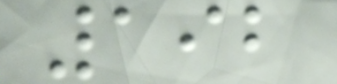192
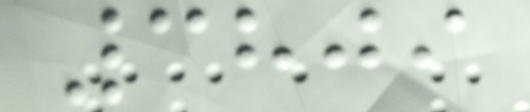3809
